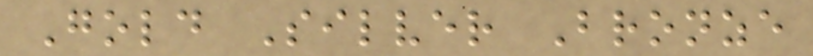Gold Silver Bronze
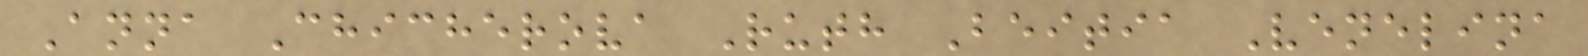Anna Chicherova Ruth Beitia Venelina
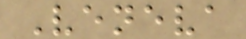Veneva
